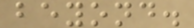beyond.
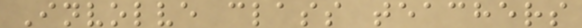Involve class teachers
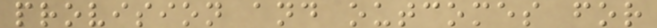provision and outcomes for
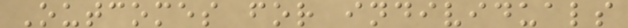Outcomes for individuals
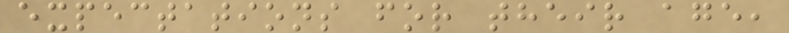expectations for their age,
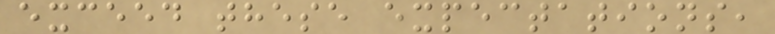exceed these expectations,
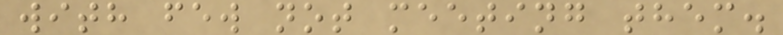with few not meeting them.
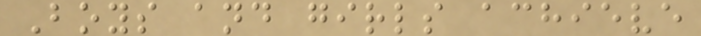Boys and girls achieve
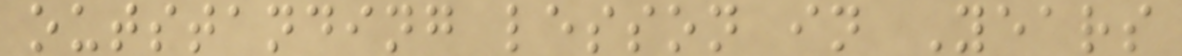outstanding lesson in Years
